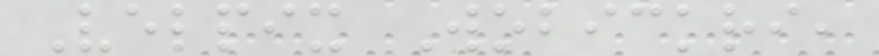Velpix Wobickri,
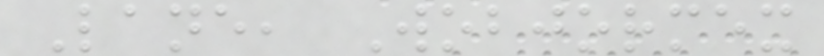Lane, Wobjormex
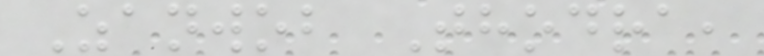Zanwob Thodra,
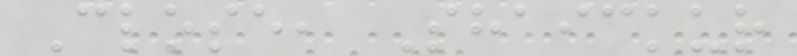Close, Shaickur
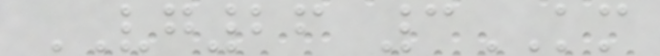VG26 3KM
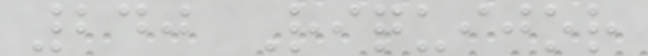240 Riquijor
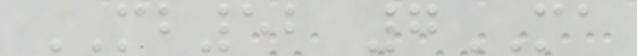MB52 7MA
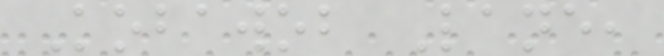Kobawob Lane,
